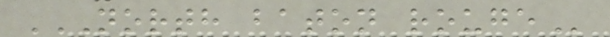NORTH BATON ROUGE
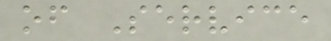of Service
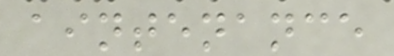aintenance
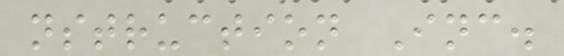nstruction Inc.
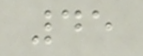45
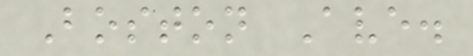Boston Ave.
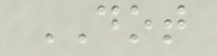DOT
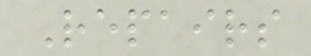Repairs
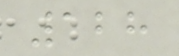128
